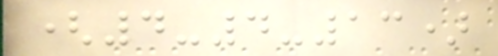(4-4-13)
